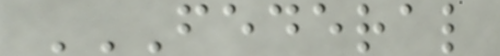FEDERAL
